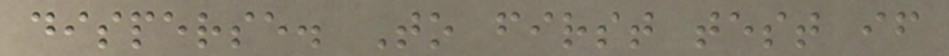disperse. To first test if
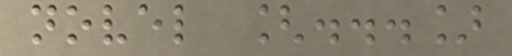novel [...]
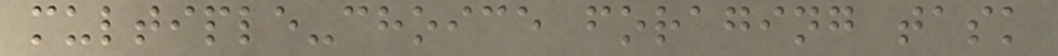multiple-choice foraging task
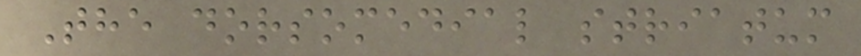The dorsomedial striatum
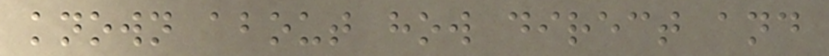known about how direct and
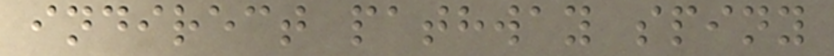indirect pathway spiny
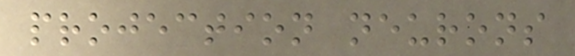projection neurons
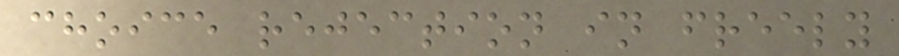choice rejection in freely
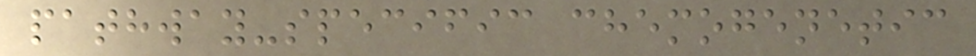pathway-specific chemogenetic
